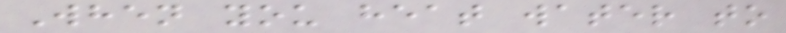When you heat water to
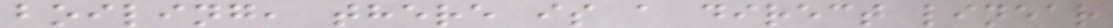boiling, there is a direct linear
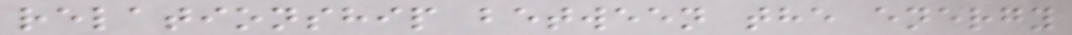relationship between the energy
